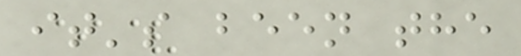it's been the
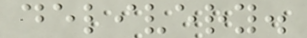delivery.
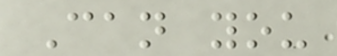Can you
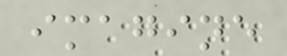imagine
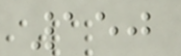150
